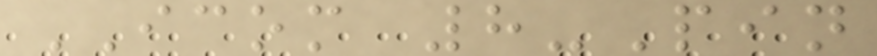ICOM 8-Pin
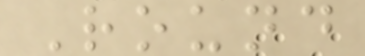Round
